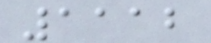1112
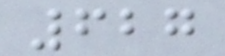627
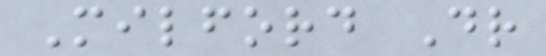Milford Dr
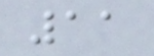11
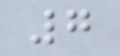7
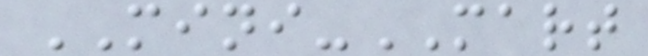MINI-MART
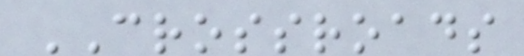CROSSROADS
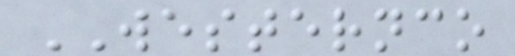WESTERNCO
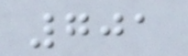701
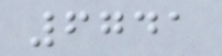6741
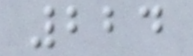224
